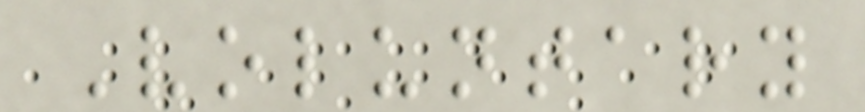Voluntary
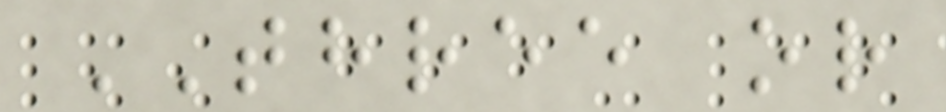THREE or
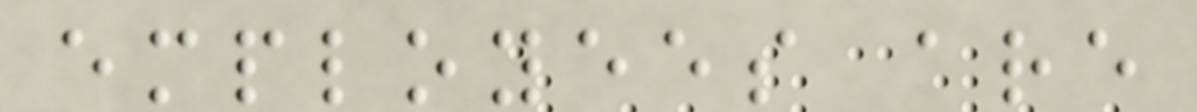employees are
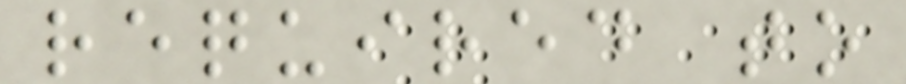required to
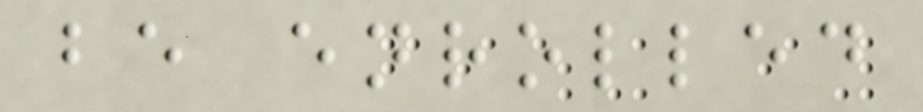be enrolled
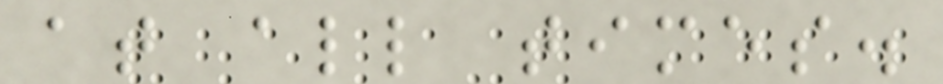at all times.
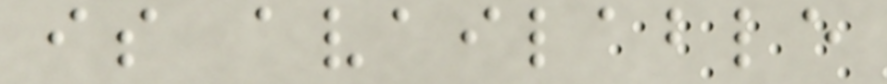is available
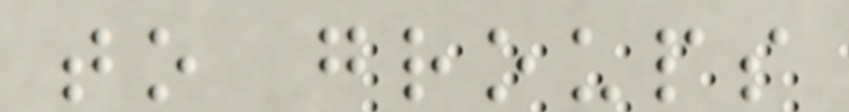to groups
